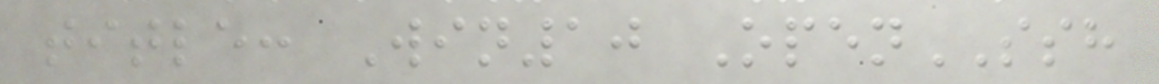title: Win10 OpenSSH
